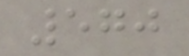570
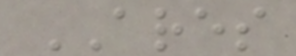ARES
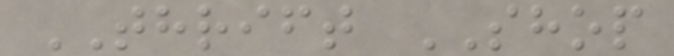THRIFT SHOP
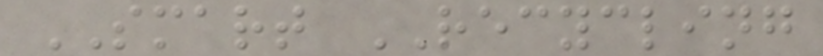SMART RECYCLING
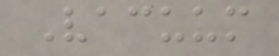Vacuum
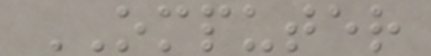OMPUTER
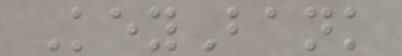KeyBank
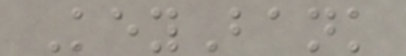KeyBank
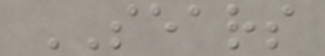SEARS
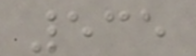535
